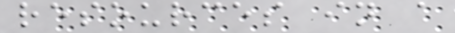resources in a
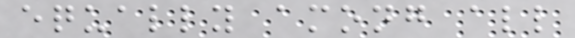equally among all
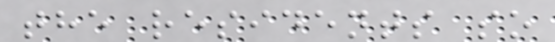the residents so
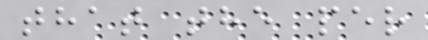that the per
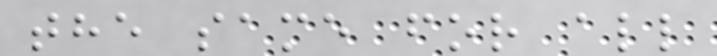the same for all
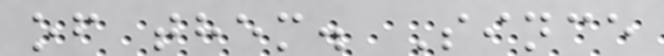of them. Since
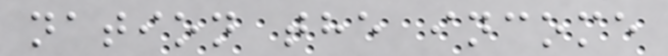nation the income
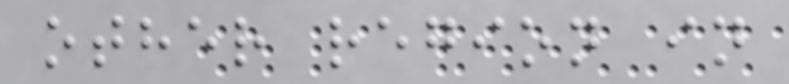other region in
